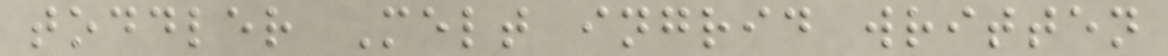toddler Melt ingrid written
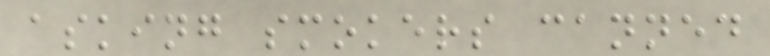asking smokers canned
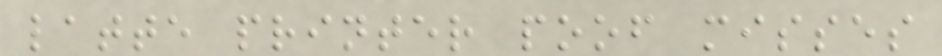latte printer poof misses
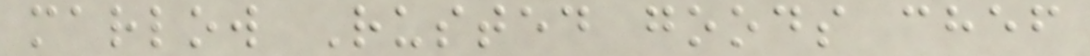marlow Rusted goods chef
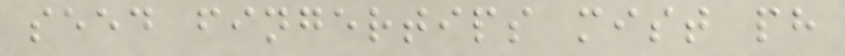seed fingertips mist ph
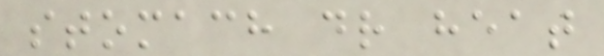stomach dr heat
